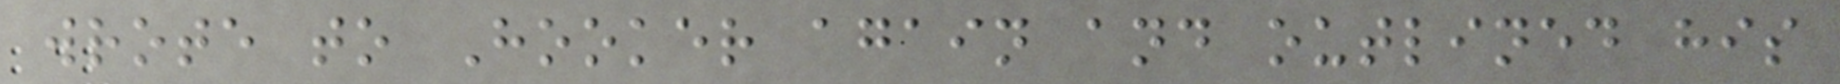wrote to Hooker again and outlined his
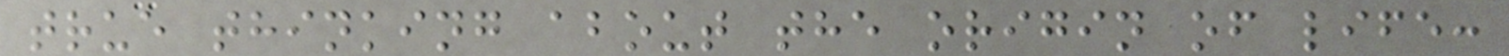true thinking about the origin of life:
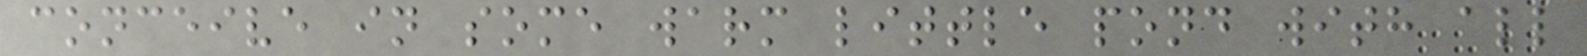conceive in some warm little pond with all
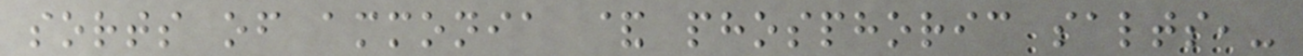sorts of ammonia & phosphoric salts,-
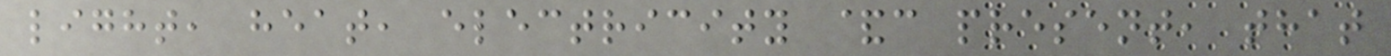light, heat, electricity &c present, that
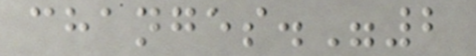changes."2
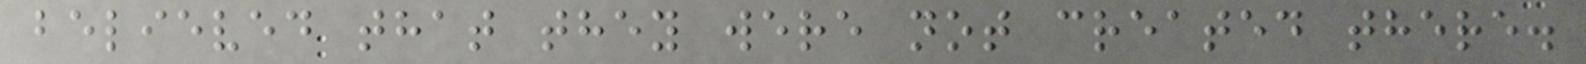believed that they were not created there.
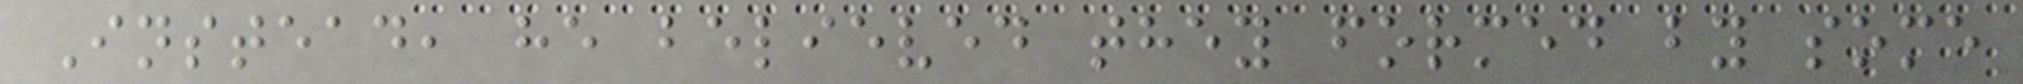Instead, he believed they formed by some
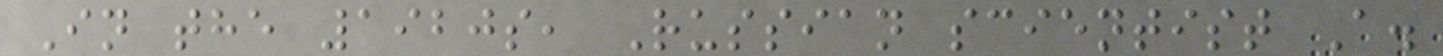In the 1920s, Russian scientist A.
